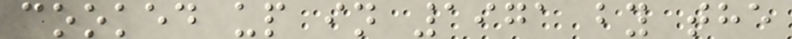cooked up in 1971 by the
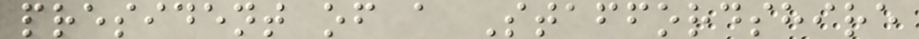president of a Staffordshire
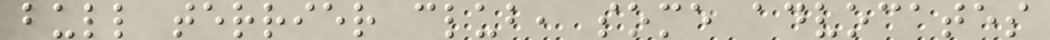bull terrier club, some advocates
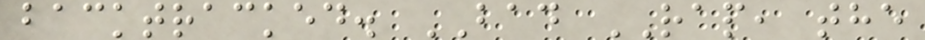backtracked. BAD RAP, the
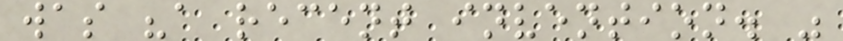was "a recent invention. "
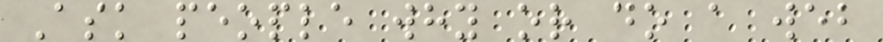Ask people why or do a web
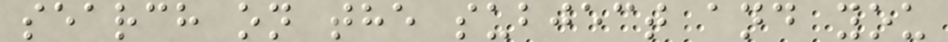search on the subject and you
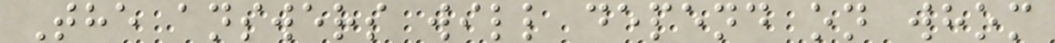The answers will depend on whom
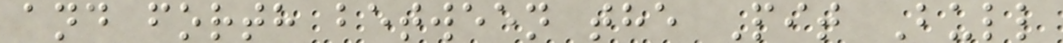and forth between the Pit Bull
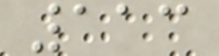113
